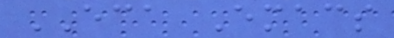ECA Emacs
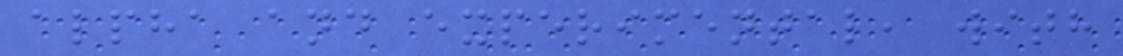alpha and experimental, with
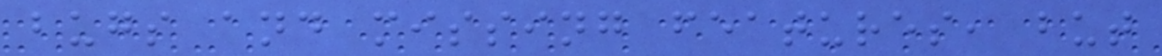bugs and missing features, but
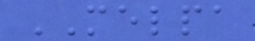MELPA
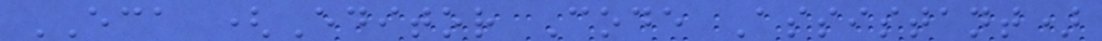ECA (Editor Code Assistant)
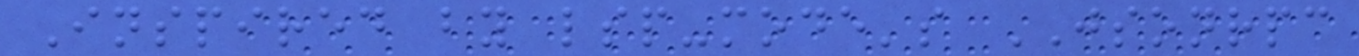Inspired by lsp-mode's JSONRPC
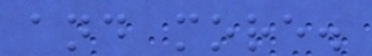and more.
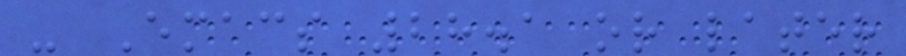- Emacs 28.1 or later
